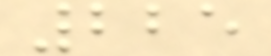225
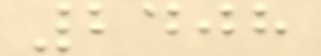2408
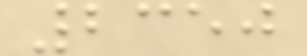2350
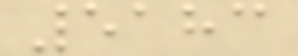5183
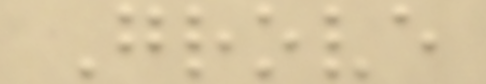Grove
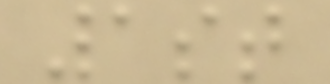1st
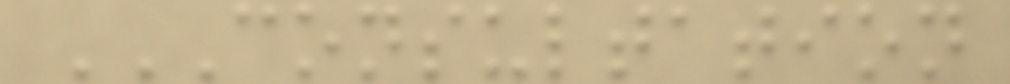CONSULTATION
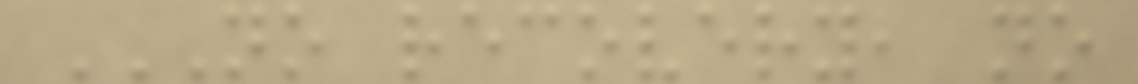NO RECOVERY, NO
